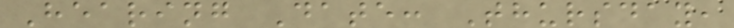Hearing Date: Thursday,
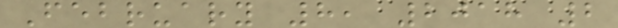February 8, 2018 2
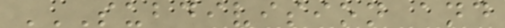SUBDIVISION AND
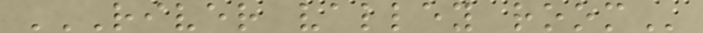RIVER VALLEY ROOM
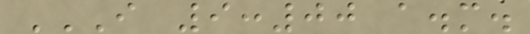I 9:00 A.M.
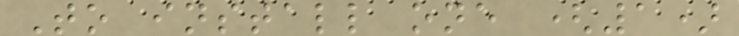To install one (1)
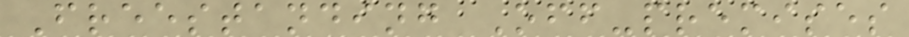Freestanding Off-premises
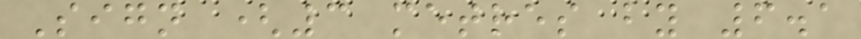Sign (3 metres by 6.1
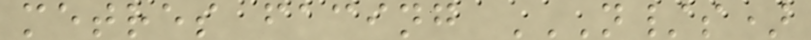metres facing N/S)
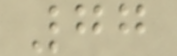77
